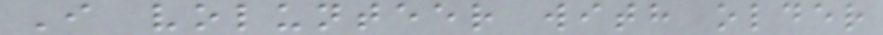I volunteer with older
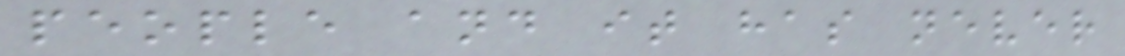people and it has never
